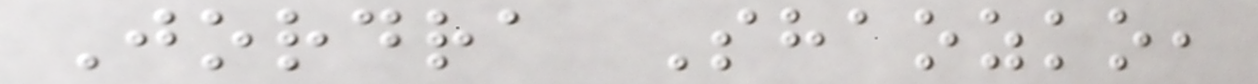Jordra Shaozko,
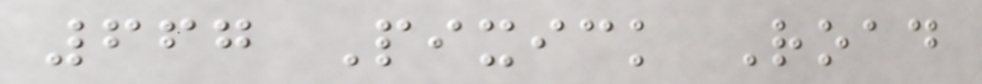667 Pixick Road
